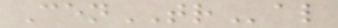CenTRal
